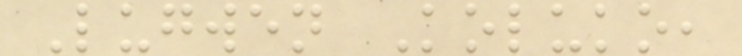Lugwen Koluko,
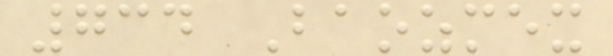734 Baozmex
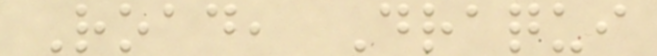Road, Draqui
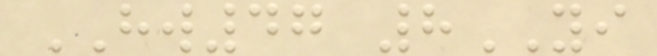HW47 8YI
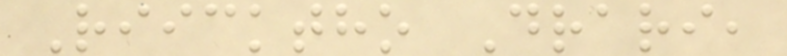Riicktho Drari,
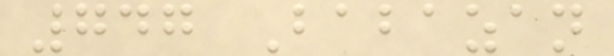747 Babazan
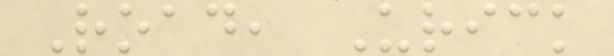Road, Urick
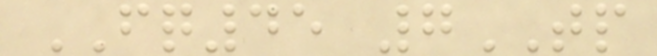FQ45 7TP
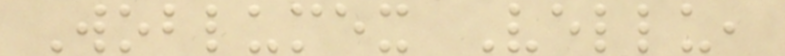Woblumex Vellu,
